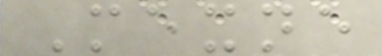Mexne
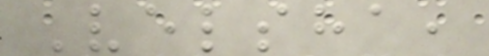Velsha,
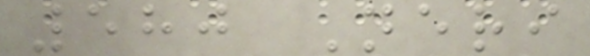580 Neri
